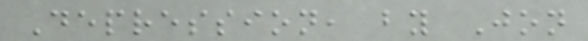Depression, by Jon
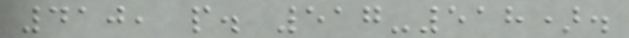410, p. 517-518).
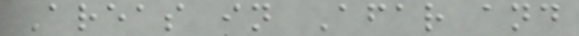Areas in Afar and
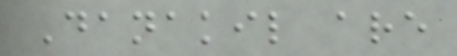Danakil are
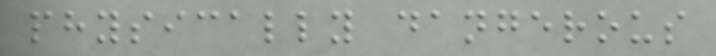physically dangerous
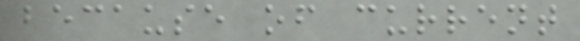because of current
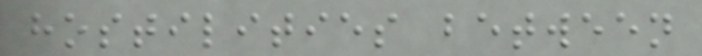hostilities between
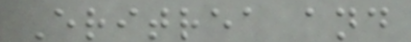Eritrea and
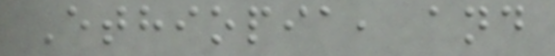Ethiopia, and
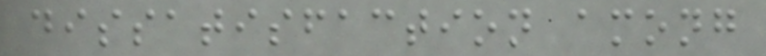dissatisfaction among
